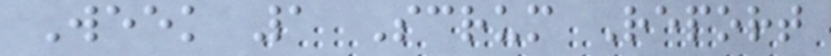Week 1 Scrum Report
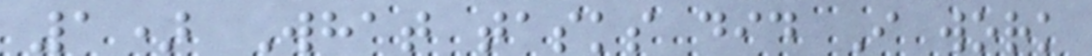1) What tasks did I work
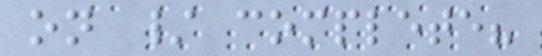on / complete?
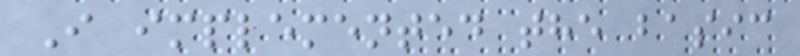I implemented the basic
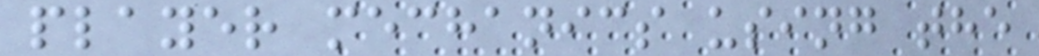player mechanics using the
